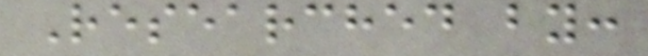Researched by:
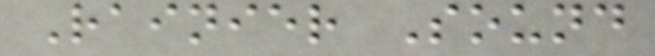Rainier Sound
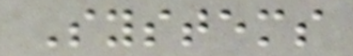Systems
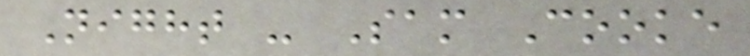Night - Sam Cooke
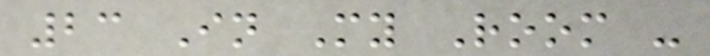23 In My Room -
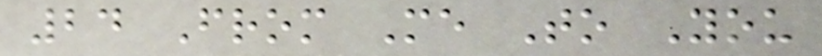24 From Me To You
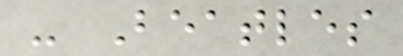- Beatles
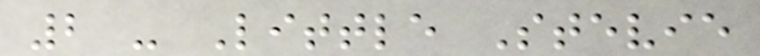2 - Little Stevie
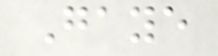Gaye
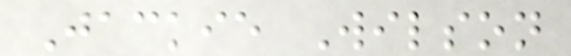Jackie Wilson
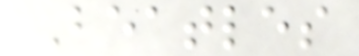Beatles
